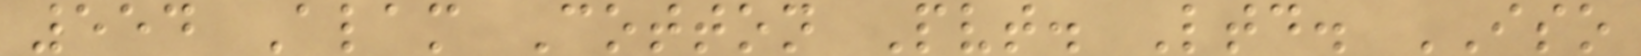554 Alam Cotton Pvt. Ltd. ISO
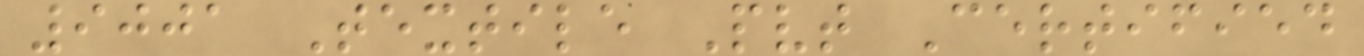9001 Textile Pvt Certified
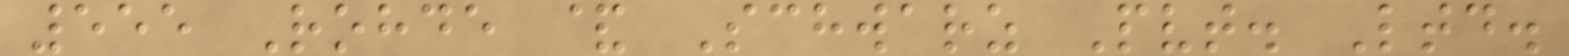555 Rohde & Schwarz Pvt. Ltd.
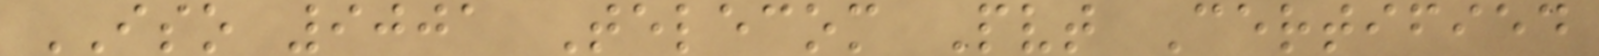ISO 9001 Telecom Pvt Certified
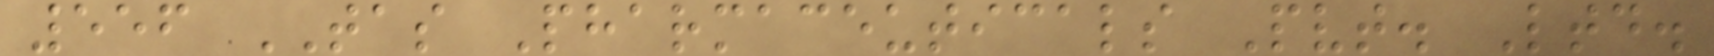556 TAS Pharmaceuticals Pvt. Ltd.
